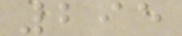295
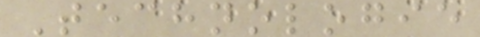Technologie
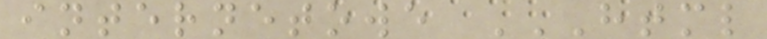internetowe HTML
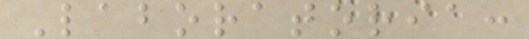Laboratoria:
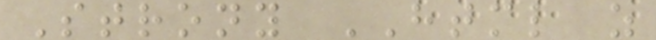Strony HTML z
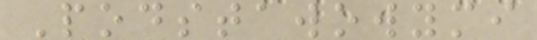Podstawowymi
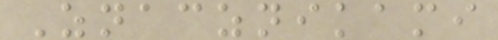Znacznikami
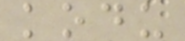kodu
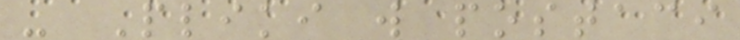- Pliki w postaci
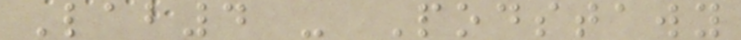Lab4 - Podstawy
